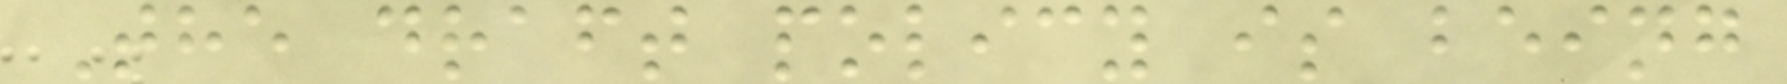The draft policy is being
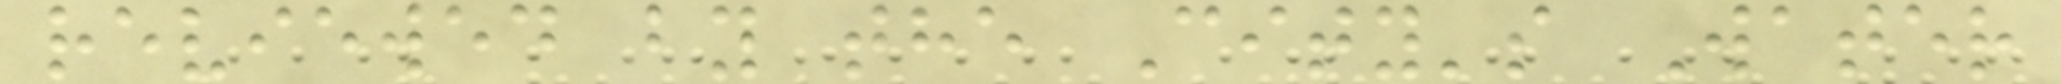reviewed by the City's Water
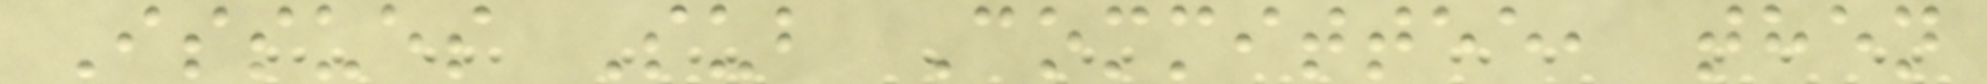Issues Sub Committee, then
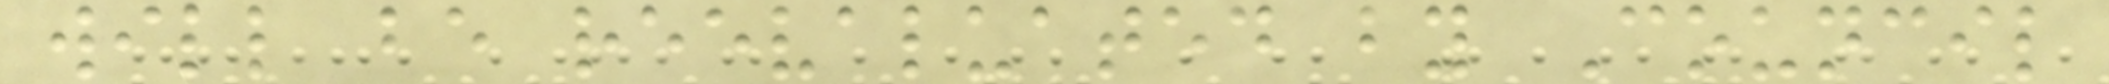will be reevaluated by Council
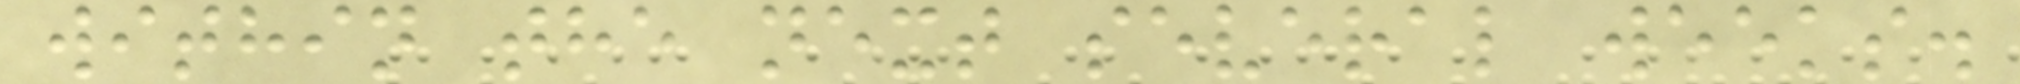within the next several weeks.
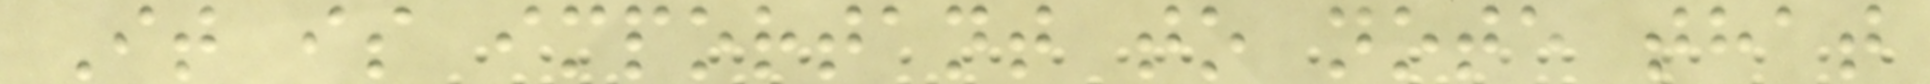It is important to note that
